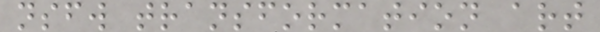nsfw transformation art
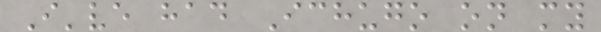I've had Ichugo on my
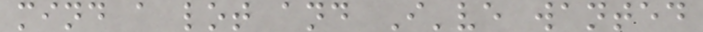mind a lot and I've wanted
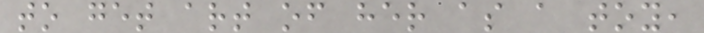to get art of her as a toy,
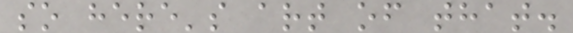so here's art of that.
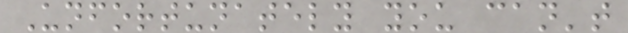Unfortunately you can't
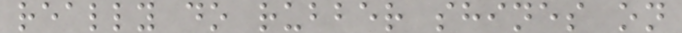really do rubber shines on
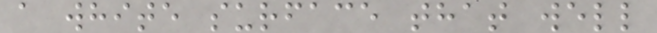a white surface that well
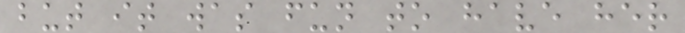but it was fun to have her
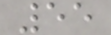55
